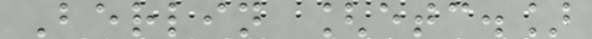Berlin [etc.]
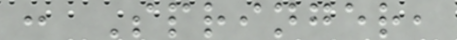: Springer,
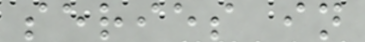series in
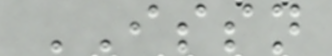ISSN
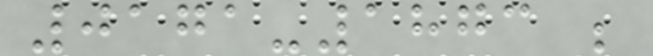0171-1873 ;
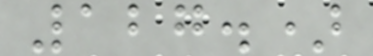127.)
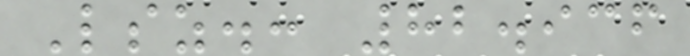Lsz.: 82.936
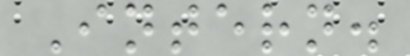Intern.
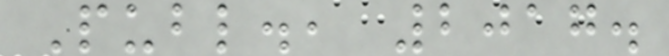Publ., 2017.
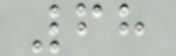68
